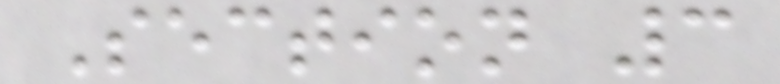Section 3
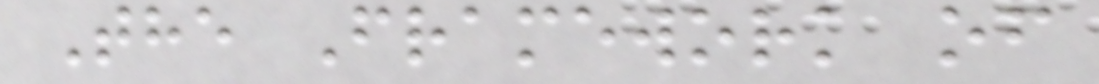The Framework of
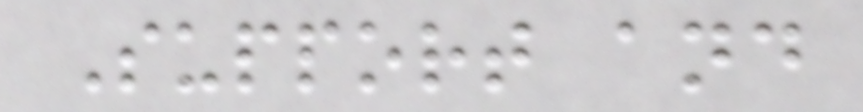Support and
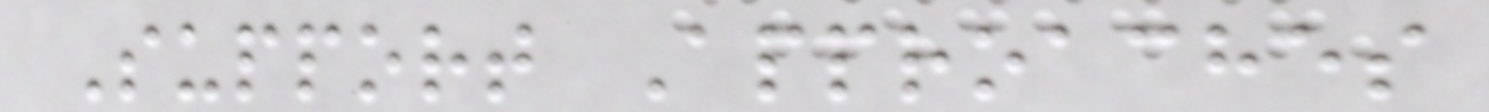Support Approaches
